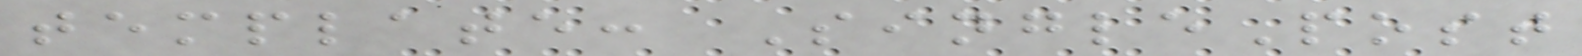template: SinglePost
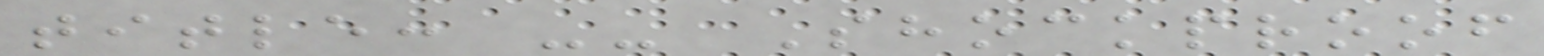title: -- Shockproof
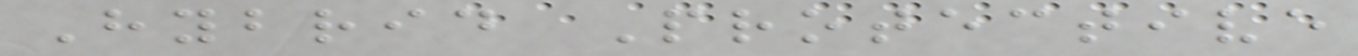Hybrid Protective
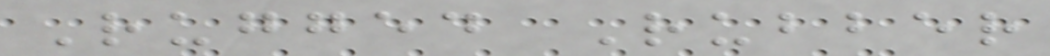Rugged Rubber
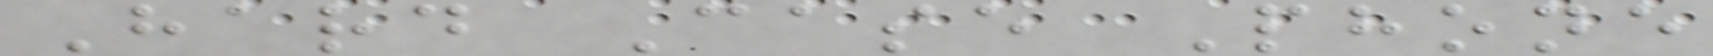Hard Case Phone
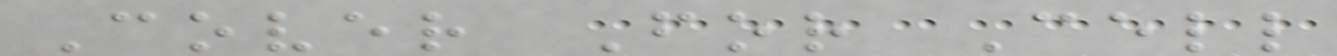Cover For Cell
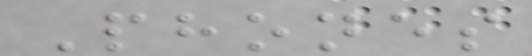Phones
